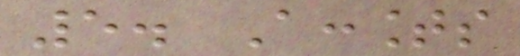5. Accounts
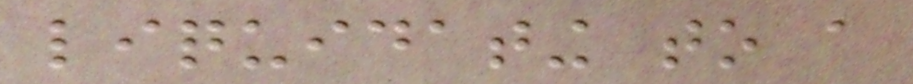liquidating to a
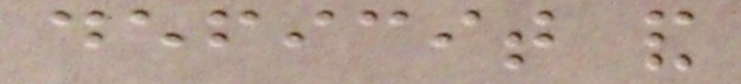deficit and
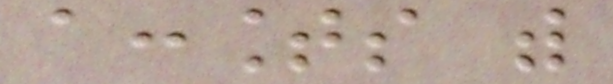accounts with
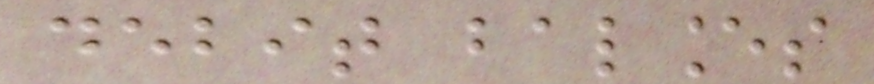debit balances
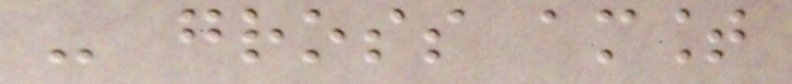- gross amount
